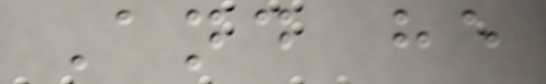And he
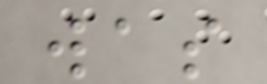was
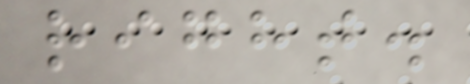right.
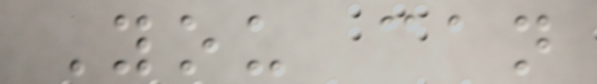You can
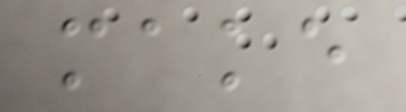make
